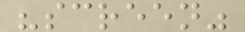"screen"
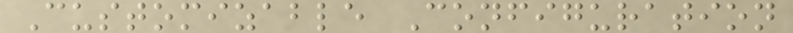Customizable Configuration
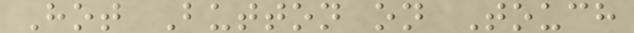Hot Button on Touch
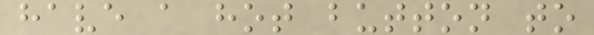have a hot button to
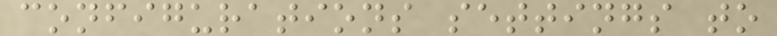configurations settings to
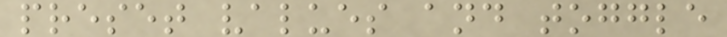preset values and toggle
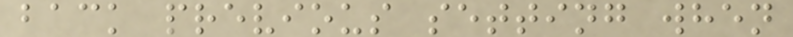back previous setting when
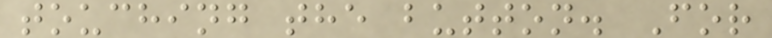touching the button. For
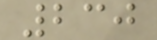230
